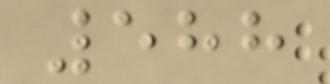588
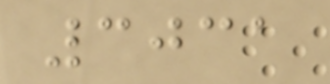3031
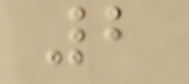2
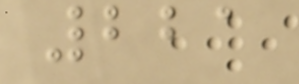221
